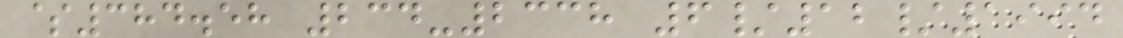$384.58 234-2338 6/12/1994
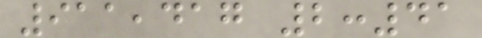911,417 2:41
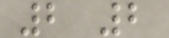2 2
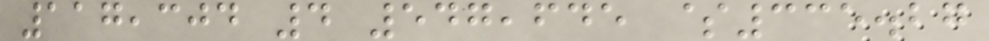117,304 4 547,645 $335.27
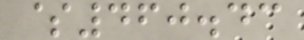$460.43
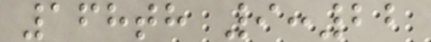168th 9:22
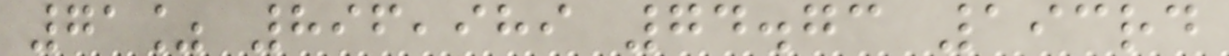71% 896,989 74.73 193rd
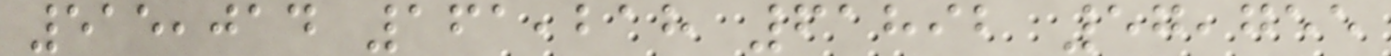515,014 161,218 61892 57,755
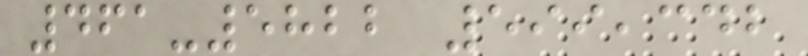461-5822 599,342
